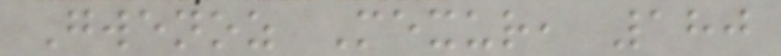Gwenoz Mexur, 180
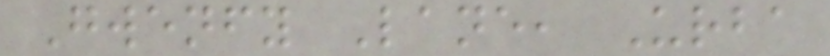Gwenfy Lane, Urba
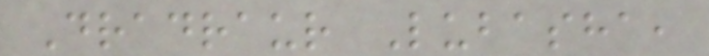Dradraur Lubasha,
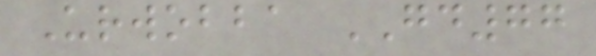Urwobba GD77
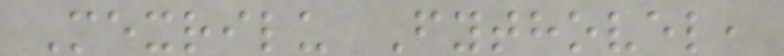Mexrilu Fythovel,
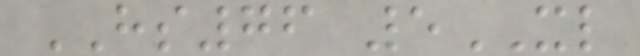HS76 5XL
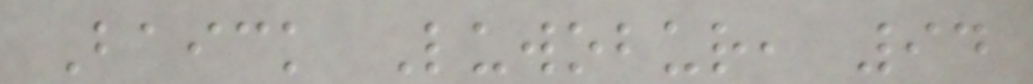Baick Luwobur, 94
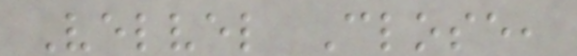Velvel Close,
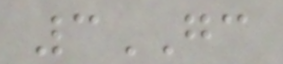3GC
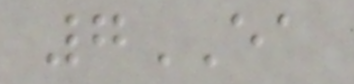7EA
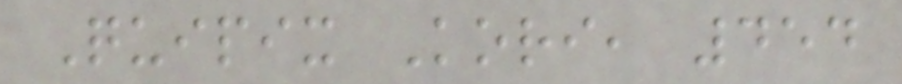Quipix Kori, 454
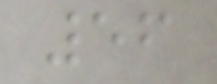56
